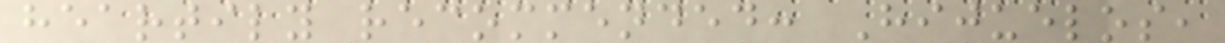heartily recommended: Hijuelos,
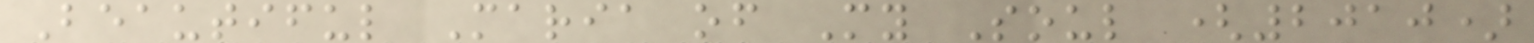Beautiful Maria of My Soul (2010)
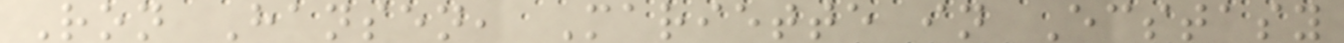Ron Hansen, Mariette in Ecstasy
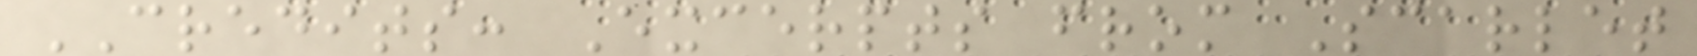CREDITS: Excerpts from Scarlet
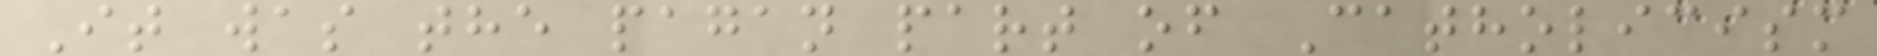It was the pagan part of Catholicism
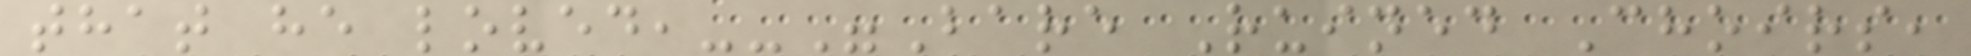that he loved,--"Bare Ruined Choirs,
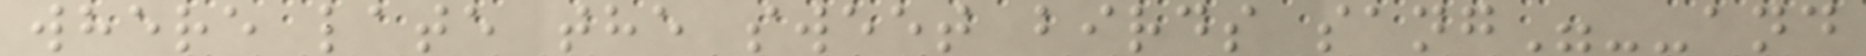where late the sweet birds sang"--and
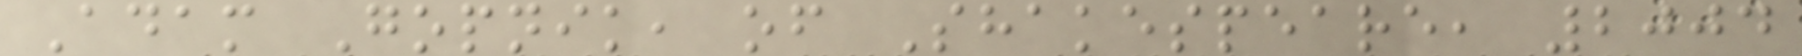Adam Gopnik, of Shakespeare, 2004
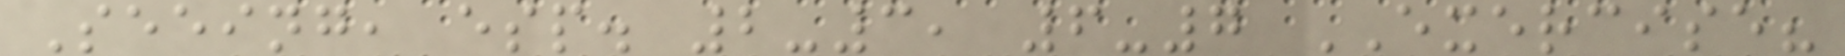Seeing, esp. 2-3, 6-7 EXERCISE?
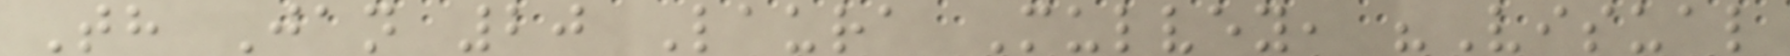Th Jan 20 Laura Mulvey, "Visual
